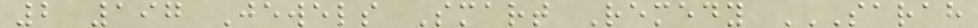2 197 Jewels Smart Remedy SARAH
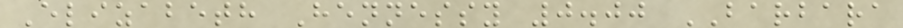Elizabeth Hennessy 0.00 BARBARA
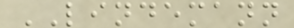LINDEMANN
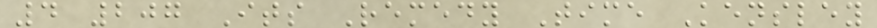4 207 Its Remedy Time Kensley
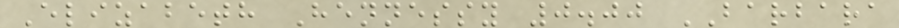Elizabeth Hennessy 0.00 BARBARA
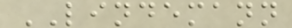LINDEMANN
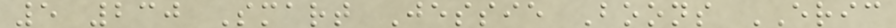5 230 Smart Jessie Boons ERIC
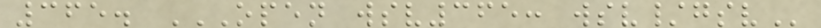365. OPEN WSV365: WSV/GSV
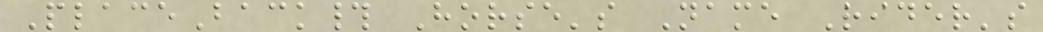PlaceBack# Horse's Name Rider's
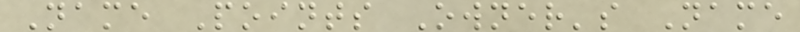Name Points Owner's Name
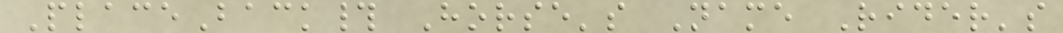PlaceBack# Horse's Name Rider's
